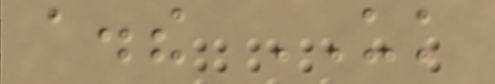a.the UK
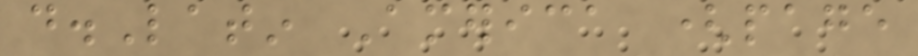d.Latin America (page
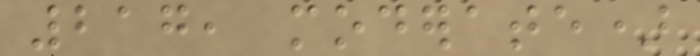217, moderate)
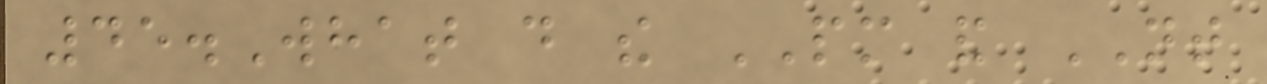45.What do the PM and NT
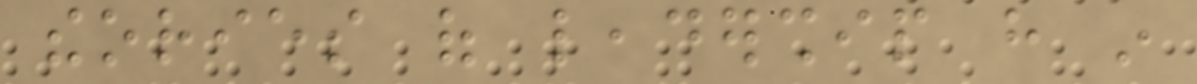theories of leadership have in
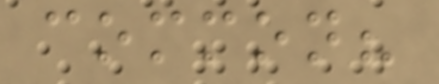common?
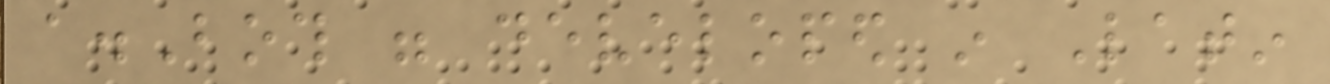a.Both were developed in Latin
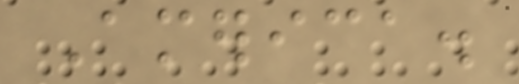America.
